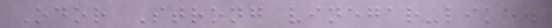Odor Strong vinegar-like.
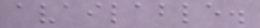available.
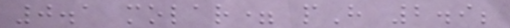0.1 molar= pH 2.9;
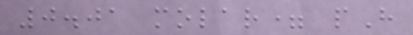0.01 molar= pH
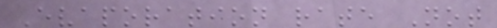Evaporation rate Not
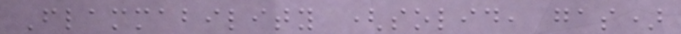Flammability (solid, gas)
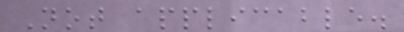Not applicable.
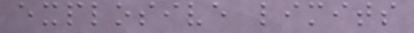explosive limits
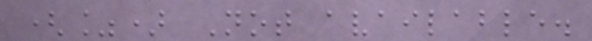(%) Not available.
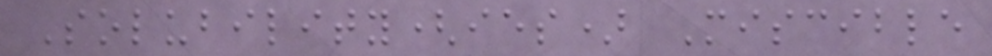Solubility(ies) Miscible
